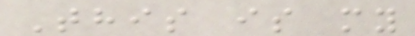This is my
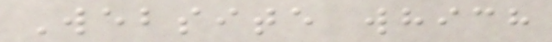Website which
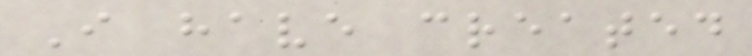I have created
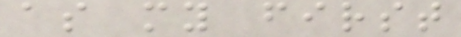as my first
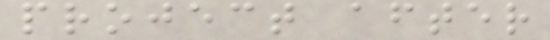project after
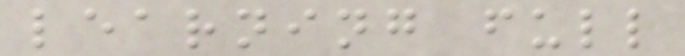learning full
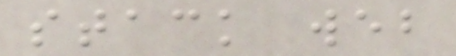stack web
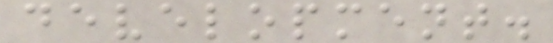development.
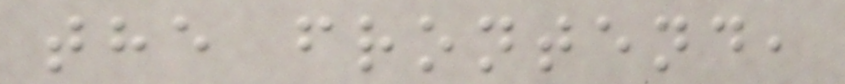the frontend,
